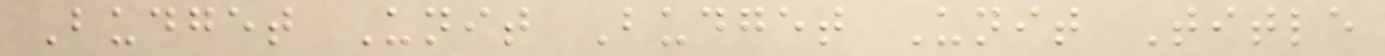Budget Unit Budget Unit Title
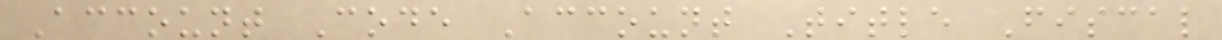Account Code Account Title Fiscal
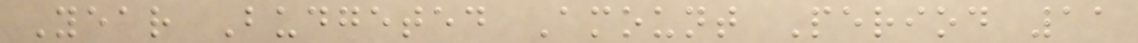Year Budgeted Amount Period 11
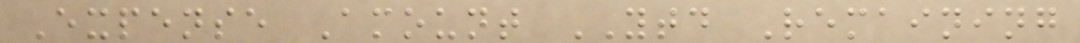Expense Amount YTD Remaining
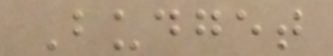Budget
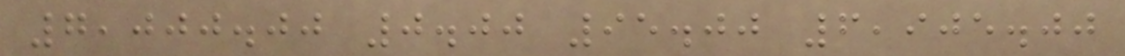7,000.00 0.00 95.00 6,905.00
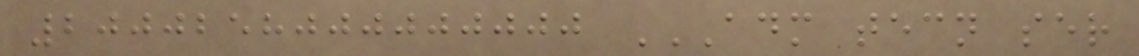2000258000000000 ADM TECN SER
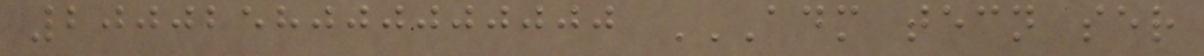2000258000000000 ADM TECN SER
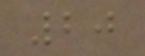20
